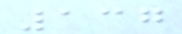137
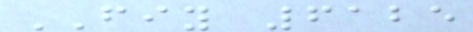FIY 6125
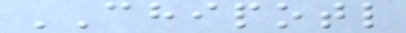CHIPOTL
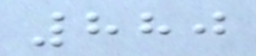880
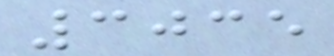3035
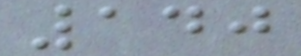140
